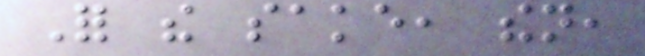For the sake, then,
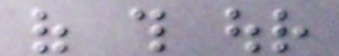of this our
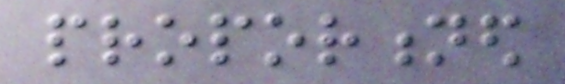proportioned
